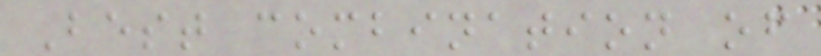Best combination of
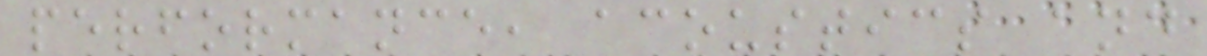performance, acoustics and
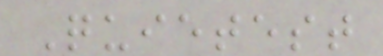Quietest
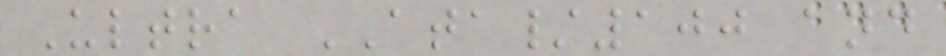Ultra ATA/100 and
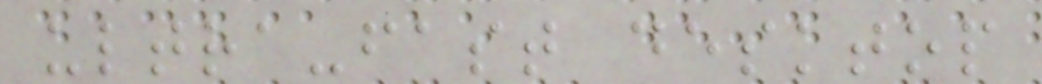ultra-fast desktop
